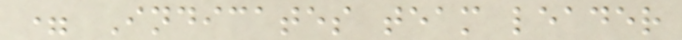= Indicates team leader
